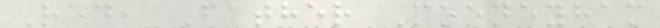Red, Father Mooneyham
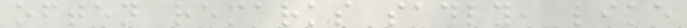often remarks sadly, like
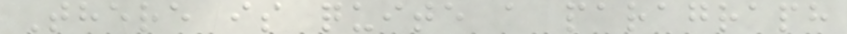There is quite a paragraph
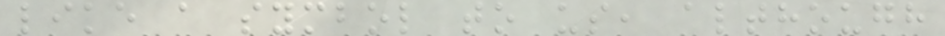like a symbol to us, although
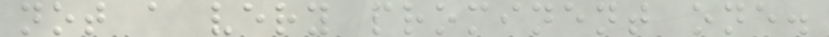not a very prominent one.
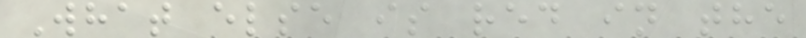What else is red in the
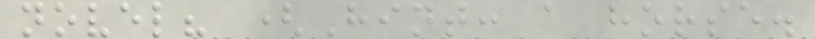novel? (Hint: a horse.
